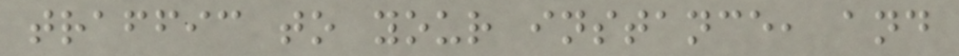traffic to your instance, and
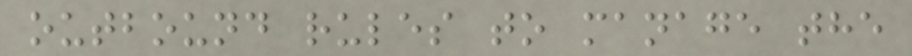outbound rules to manage the
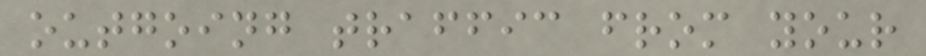outgoing traffic from your
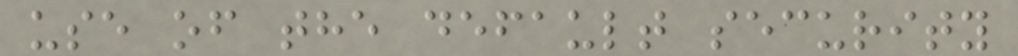use of the default security
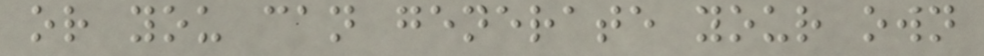or you can generate your own
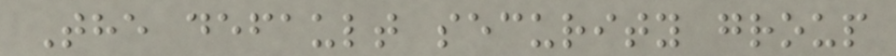The default security group
